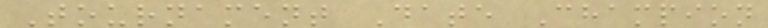Tournament Date Champion
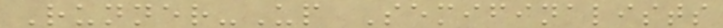Runner-Up Semifinalists
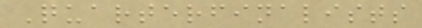Quarterfinalists
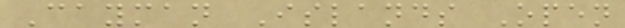Cayman Islands Open
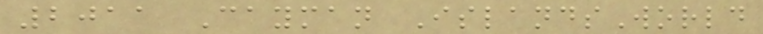2011 Cayman IslandsWorld
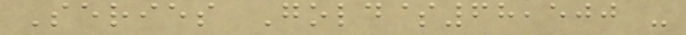Series Gold$68,500 -
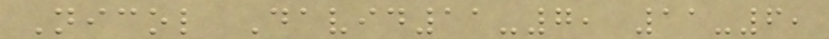Nicol David11-7, 11-6,
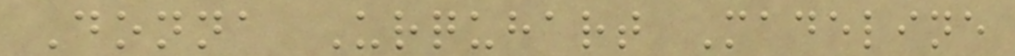Donna Urquhart Madeline
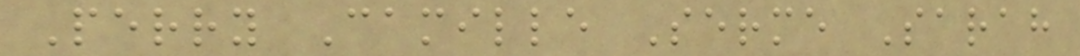Perry Camille Serme Sarah
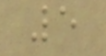5
